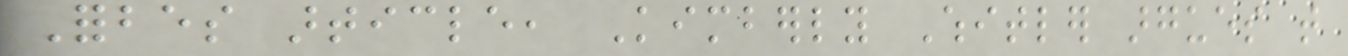Forbes article, Kimberly Whitler argues that
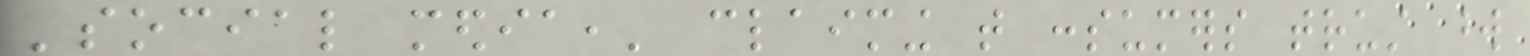'social media,' claiming that consumers trust word
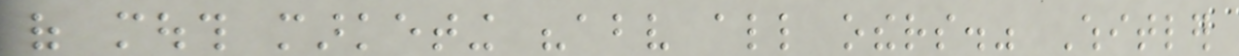of mouth marketing "above all others." Whitler
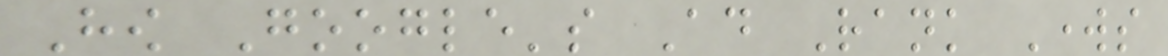How Google's Ad Rank Works
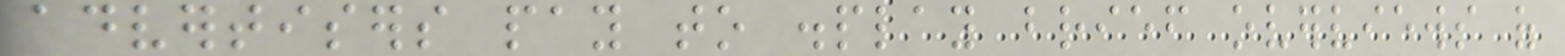advertisers pay to display brief overviews of
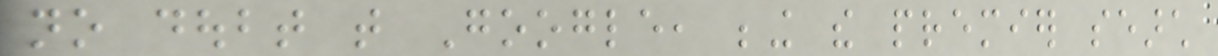no doubt that Google, being the premier search
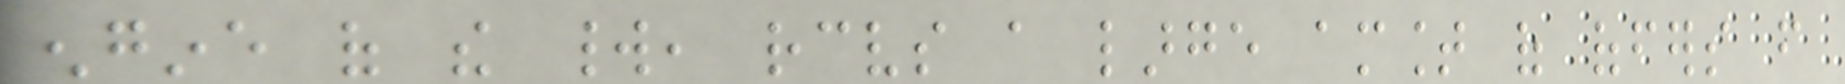engine of the world, receives a large amount of offers from
